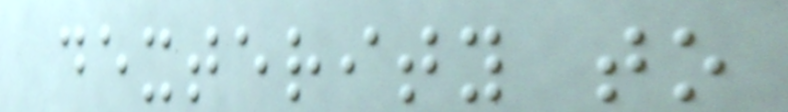dexterity to
